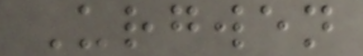Urgwen
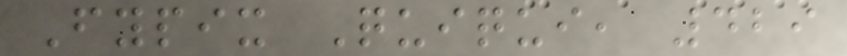Fypix Quiqui, 429
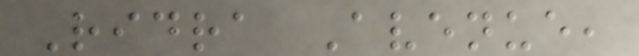Ridra Avenue,
